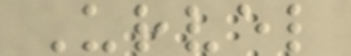Urvel
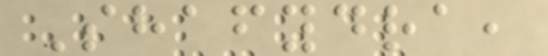Shafydra,
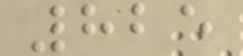825
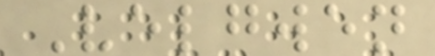Velgwen
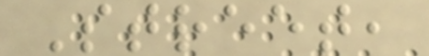Street,
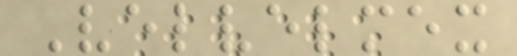Velvelmex
